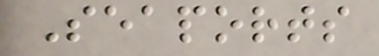Seaports
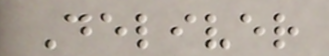Deliver
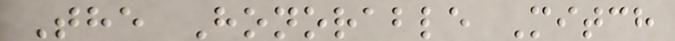The Honorable Mitch
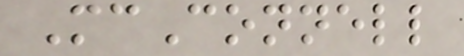McConnell
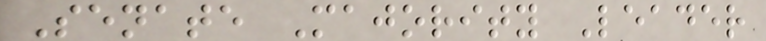Senate Majority Leader
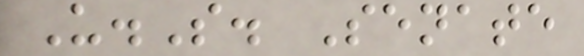U.S. Senate
